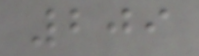209
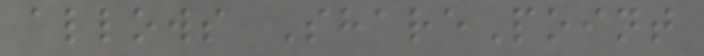allows SharePoint
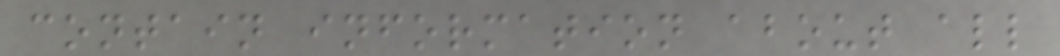contain information about all
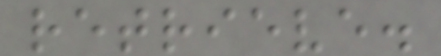retrieve.
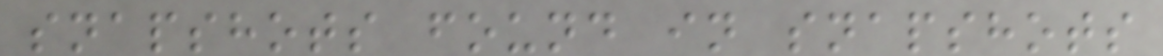snapshots found in snapshots
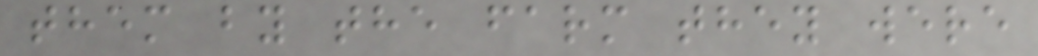them by the farm they were
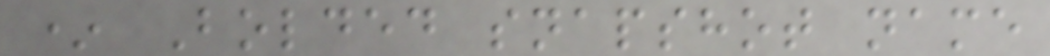* Bolded snapshot name
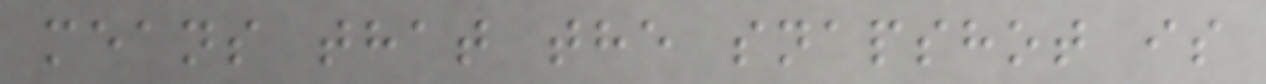means that the snapshot is
